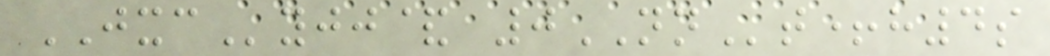JXCyjj& 0NNt+h4s
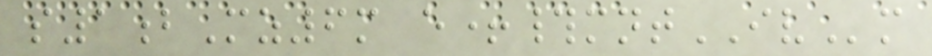s1bMz6m e+#mntIVm
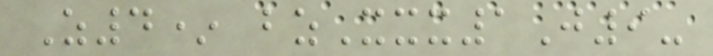Z4* bzXxx1J9-
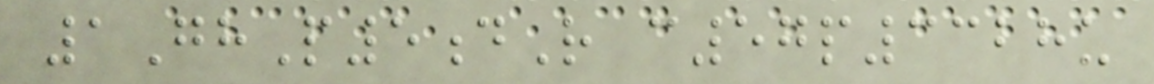1GhP5dR c57p3328u
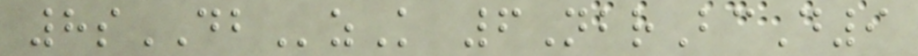8sDBzK 6NbrBcD9
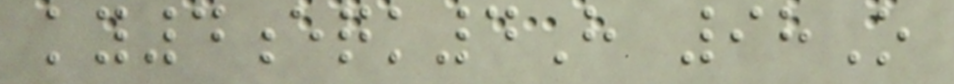ky4eqk4H 98O
